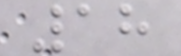18
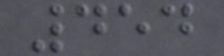454
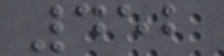452
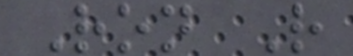Ron R
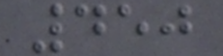450
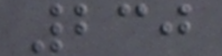230
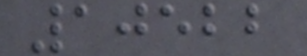10522
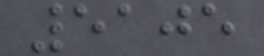5105
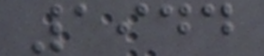1944
